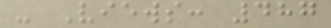- Views: 487
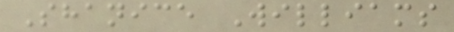Shanice Williams
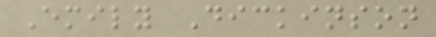Emily Dickinson
